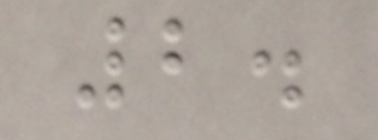2.
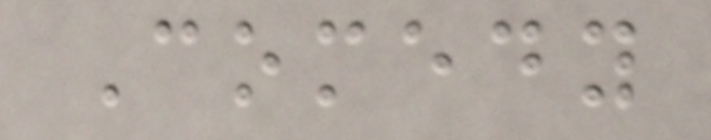Comedy
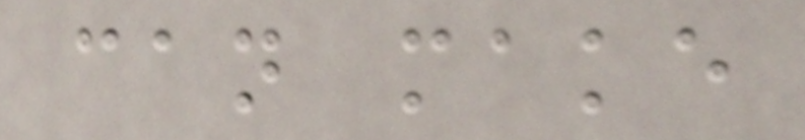can make
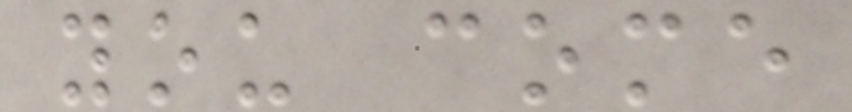you come
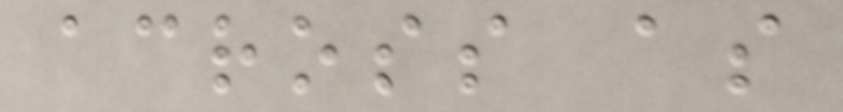across as
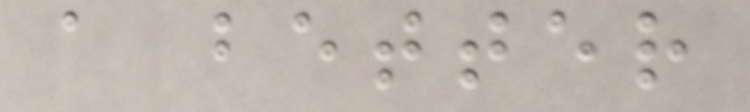a better
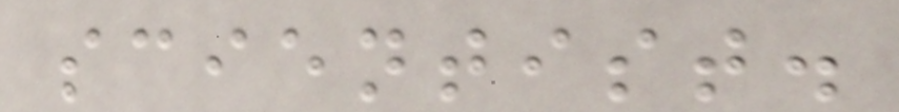scientist.
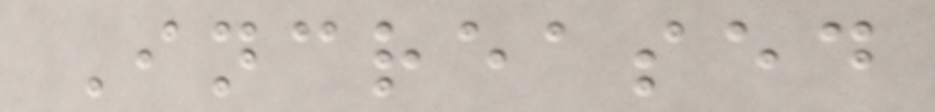Increased
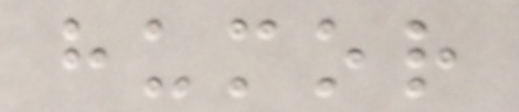humor
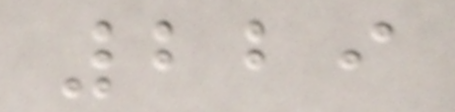229
